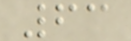63
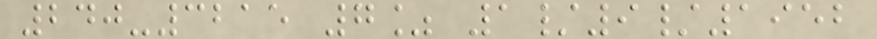240-3215 7% 1/9/1952
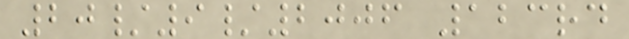20/9/2006 123rd
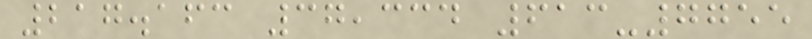217.163 37,334 613-7755
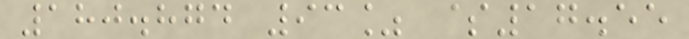180.874 93% $17.55
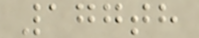177th
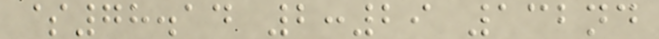$78.14 2:29 132nd
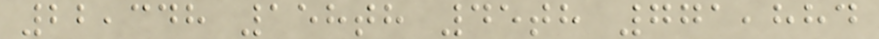22,348 158th 45th 771,884
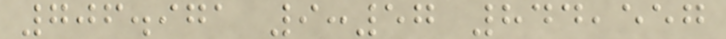706.971 9:57 844,557
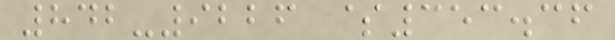842-9226 $353.36
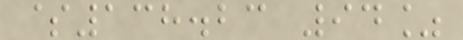$138.23 94%
